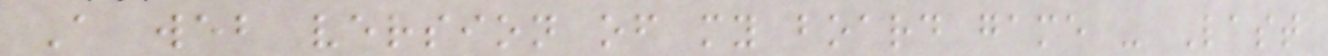A web version of my board game - Last
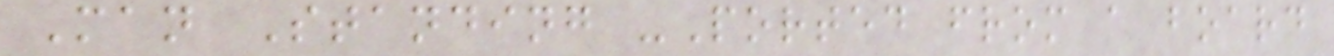Man Standing -Ported from a board
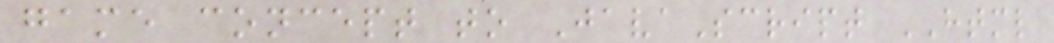game concept to JavaScript HTML
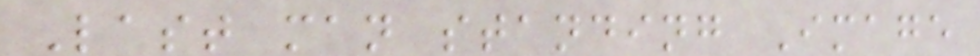Last man standing Image
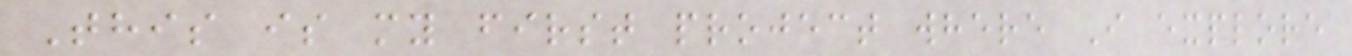This is my first project where I explore
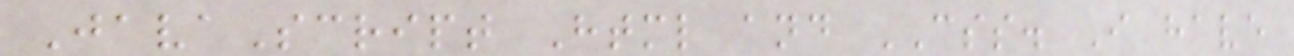JavaScript Html and CSS. I have
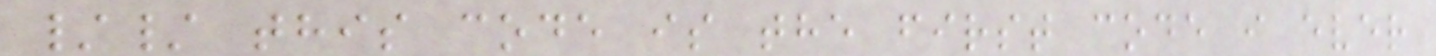// this code is the first code i ever
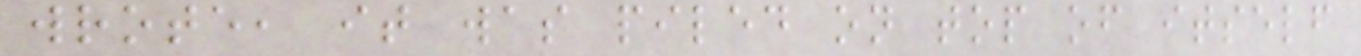wrote, it was piled on top of itself
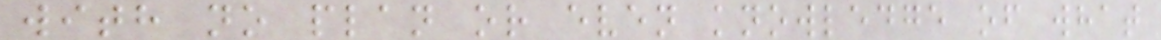with no plan or even knowledge of what
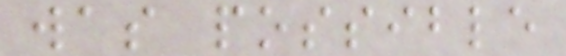was possible
